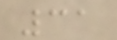31
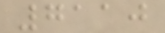7110
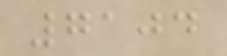7104
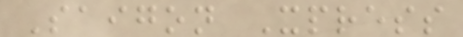Saigon Xpress
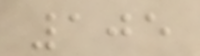105
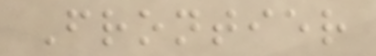Frontier
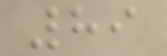89
